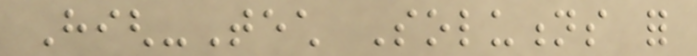High-Tech Solutions for
